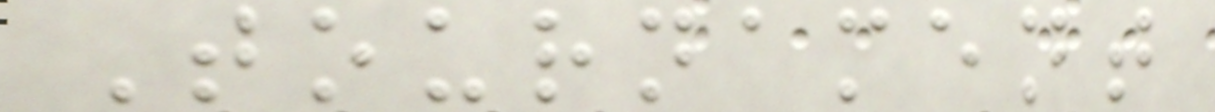Tournament
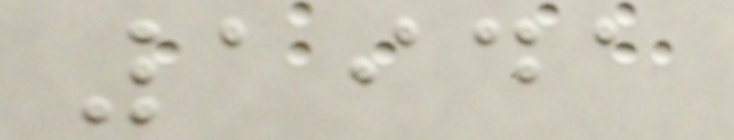1941
